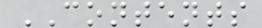CONTENTS
